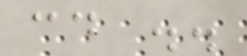cd ..
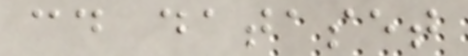cd dataset
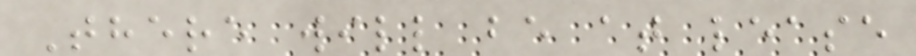There will be at lease
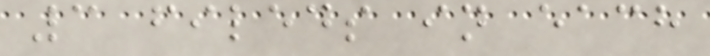3 fileds in each
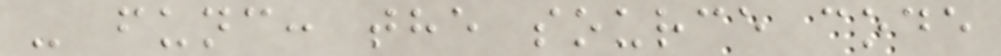- func: the source code
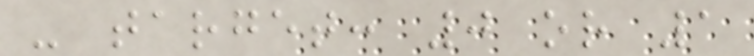- target: 0 or 1
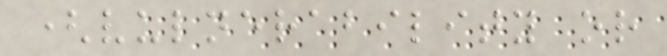(vulnerability or
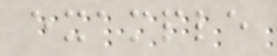example
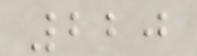220
